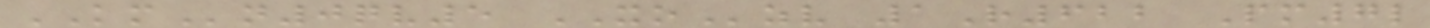KMn0qv5 XOzv 1R622 Pm7l
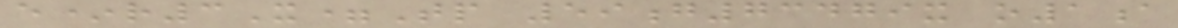e*r3X=Tp 59g73479x o1a
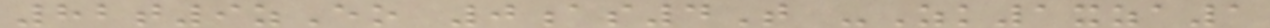82t9zEo 0as4T -Zk1xza1
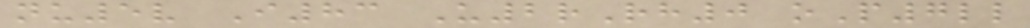nu5v I83 U2rRh0 oP7ll
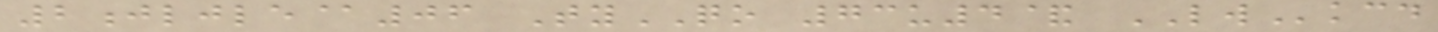2jljle@06 TyQO 73u4& LWkcd
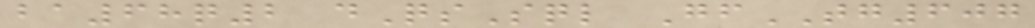ba68q2 dQsSql GfTG607
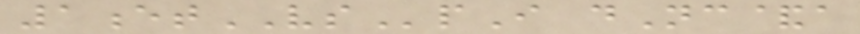1etVSpI dNc&a
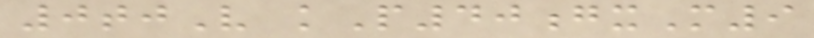0tjV kP40gxM9
